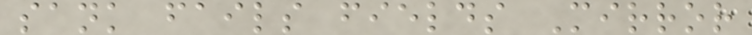sank fails fields Mirror
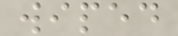wiped
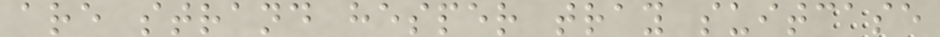are strand hesper tray suitcase
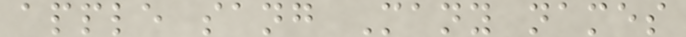apple sang Many names
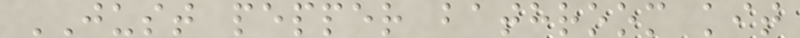JUST pepper bathroom kit
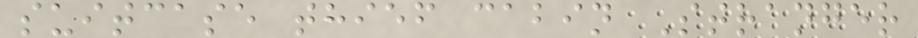suitcase thief cabin Stranger
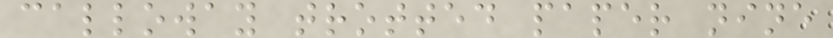calloway trotted paper nine
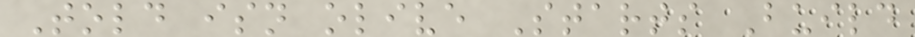Told isn olive Starts Build
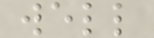well
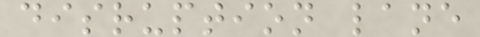disruption lane
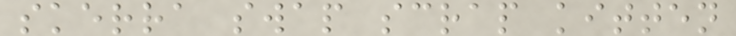skerra swap scrap kitten
